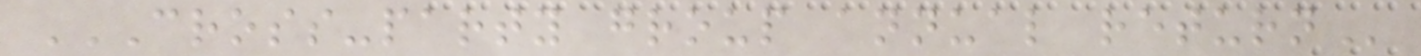CROSS-PARTY GROUP ANNUAL RETURN
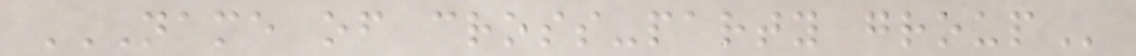NAME OF CROSS-PARTY GROUP
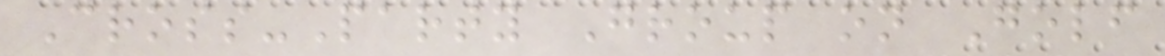Cross-Party Group on Golf
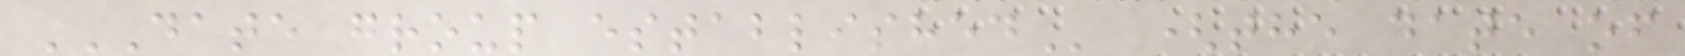DATE GROUP ESTABLISHED (the date of
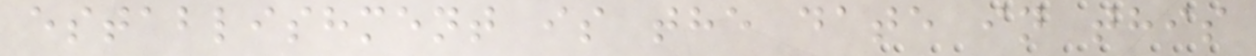establishment is the date in this
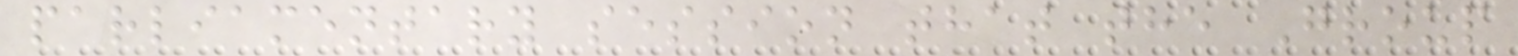parliamentary session that the Group
